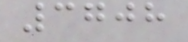3708
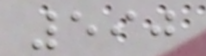590
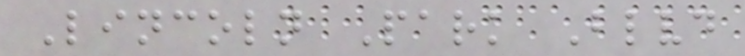Lincoln Park Blvd
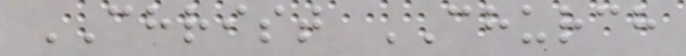CHRIST CHURCH
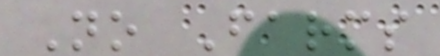No Farms
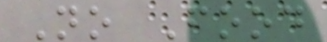No Food
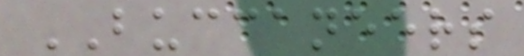BUCCANEERS
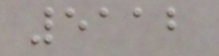5112
